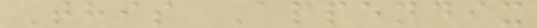This Appendix
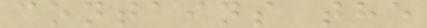contains the
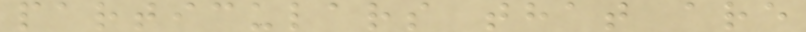particulars that are
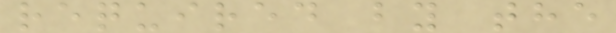required by the
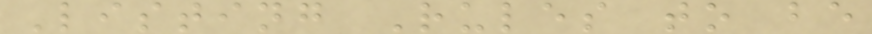Listing Rules to be
